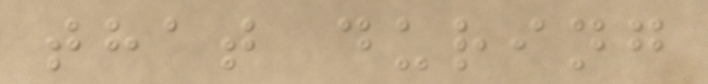that during
